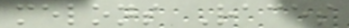melons Races
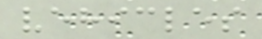vehicles
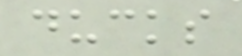ducks
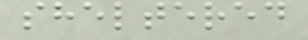sheltered
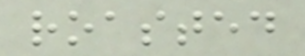roasted
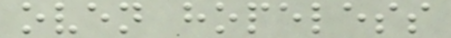oven hopeless
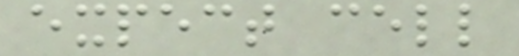expect cell
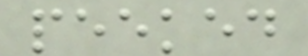peeked
